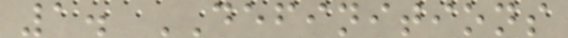1. DEFINITIONS
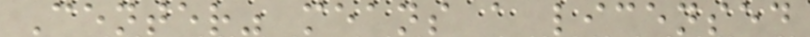Center" means a licensed
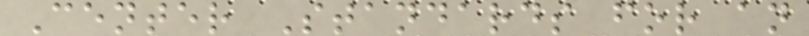Center Standards for an
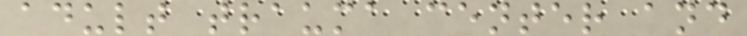adult trauma center and
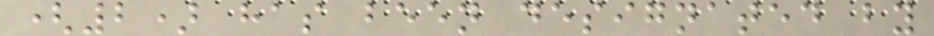(2) has been designated by
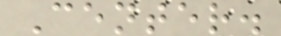Center.
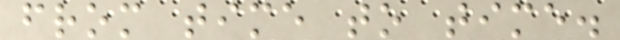from time to time.
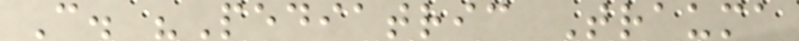C. "Pediatric Trauma
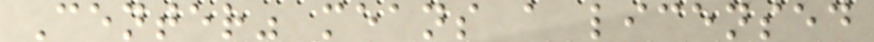Center" means a licensed
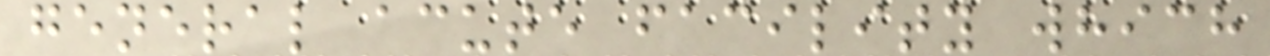general acute facility which
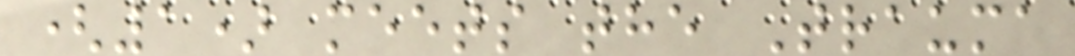(1) meets the Trauma
